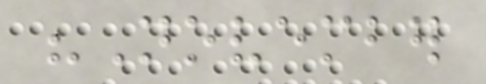"November
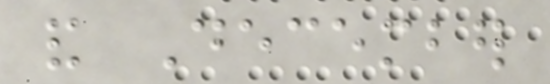and December
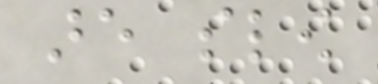are slow
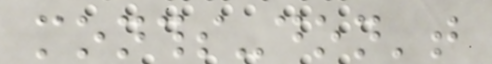months-don't
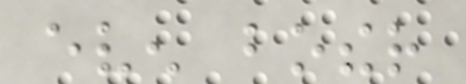even bother
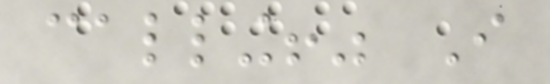calling!" I
